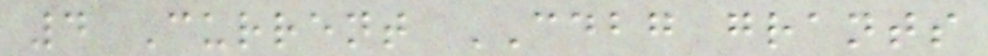4 Current CDBG grants
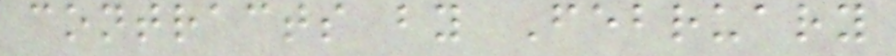contracts by February
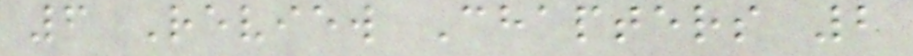6 Review Chapters 2
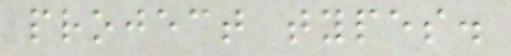project types.
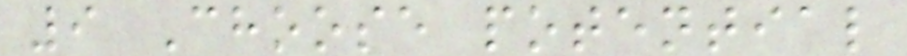9 Choose potential
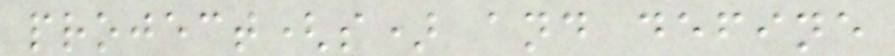project(s) and define
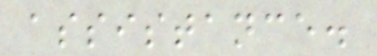assistance.
